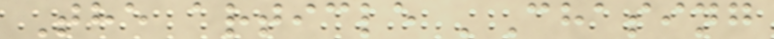The article 'Chasing
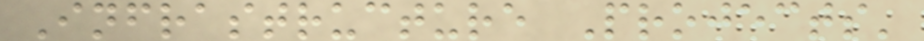Infrastructure Projects'
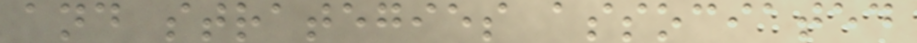and strategies associated
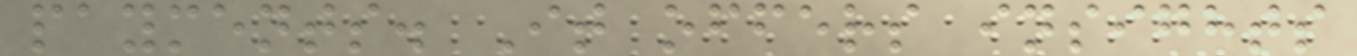payments. It offers insights
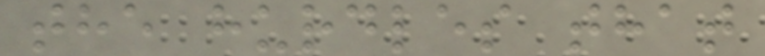the hurdles that
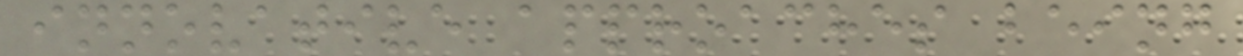innovative approaches being
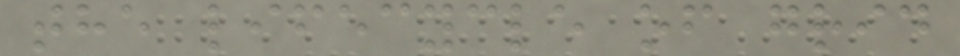the lifecycle of grid
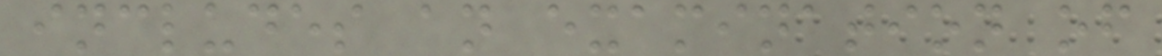includes an examination of
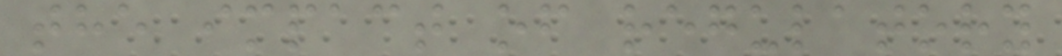the impact of regulatory
